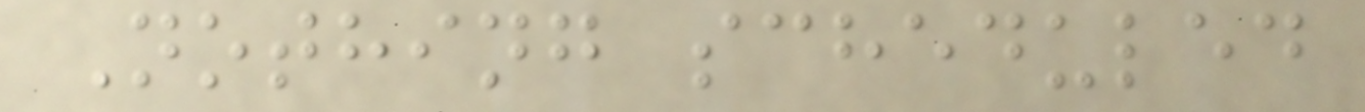Nothing scheduled
